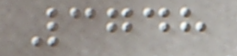3748
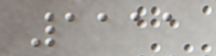1111
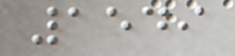1549
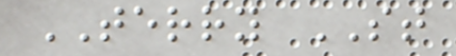TERRY ST
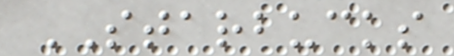STARBUCKS
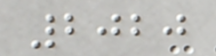2020
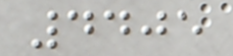4405
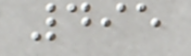495
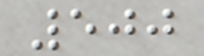500
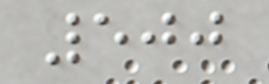500
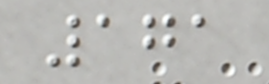171
